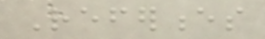References
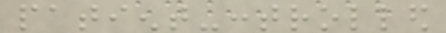patient-controlled
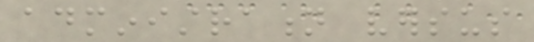administration versus
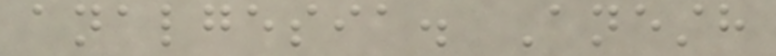analgesia. Anesth
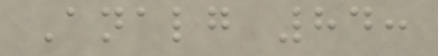Analg 84:
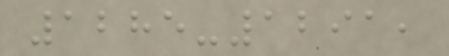1285-1291,
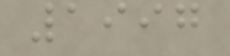1997
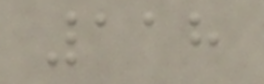118
